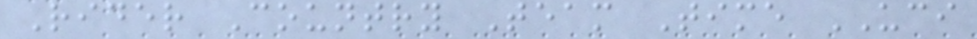Rider Country Team Time UCI
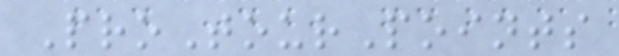ProTourPoints
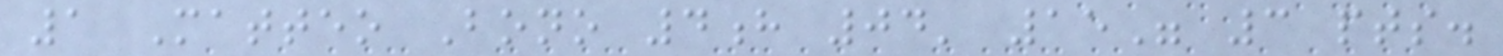1 Matteo Bono 4h 04' 15" 3 pts.
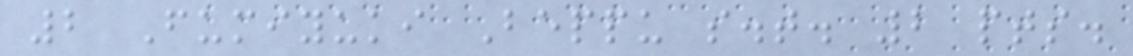2 Fumiyuki Beppu s.t. 2 pts.
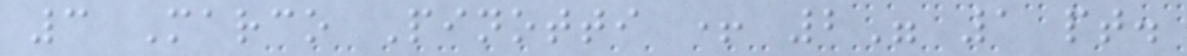3 Marco Pinotti + 2" 1 pt.
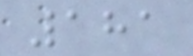181
